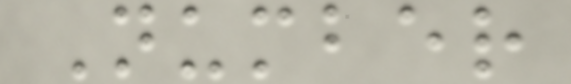Number
